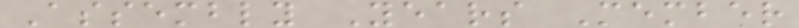Assembly Years Member
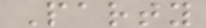Party
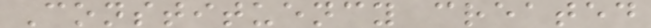Constituency created
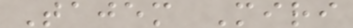Tajem Miri
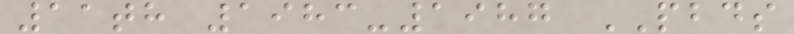11th 1983-1987 PBDS
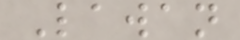Lawan
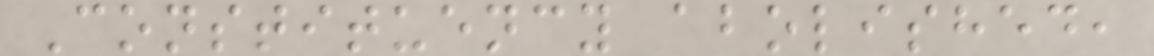Constituency abolished,
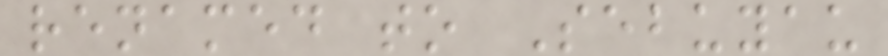renamed to Sebuyau
